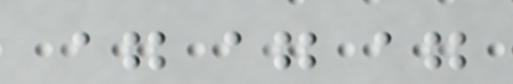===
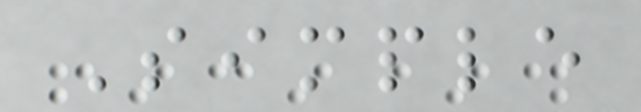Simple
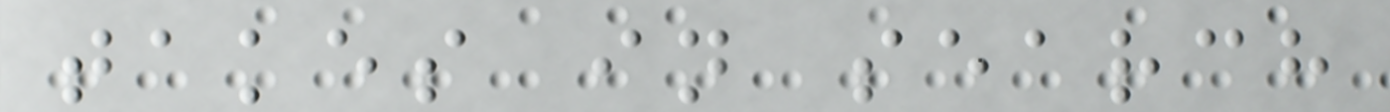takes in search
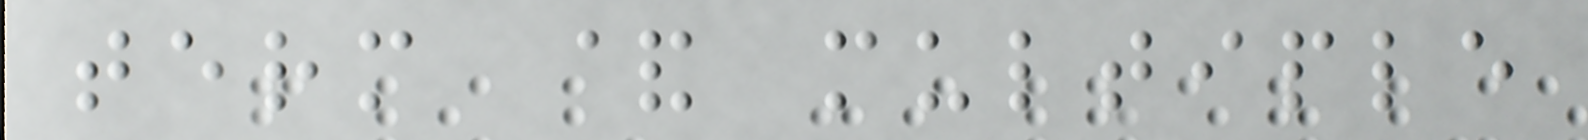term & multiple
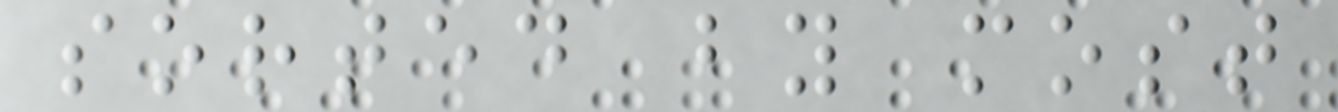sorted by most
